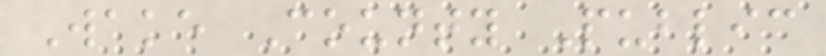Wake County Public
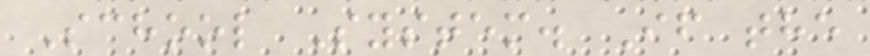School System. If the
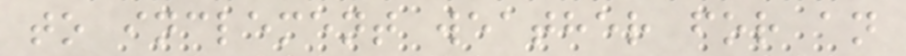to inclement weather for an
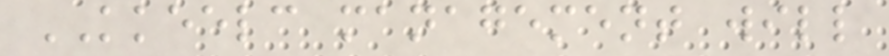KKEELC management will
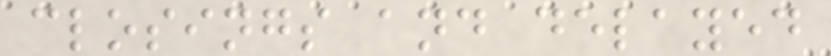closings and delayed
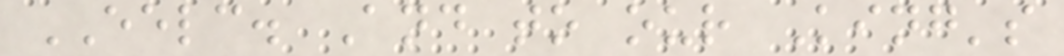EELC. And to our King's
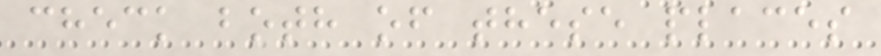check both of these places
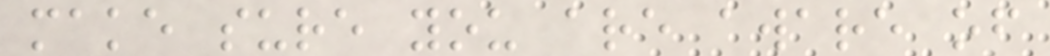make sure you are aware of
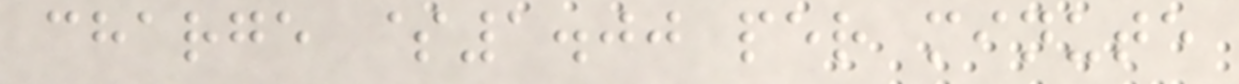charge $1.00 per minute
